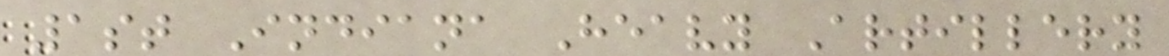1st Indiana Heavy Artillery
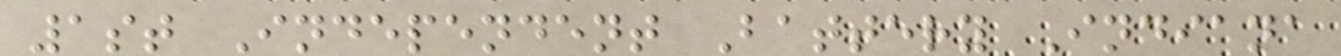1st Independent Battery Indiana
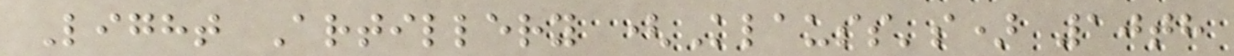Light Artillery (Klauss's) 10th
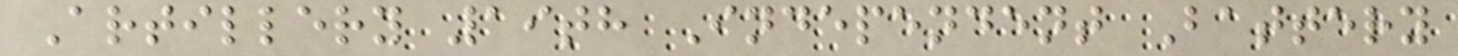Artillery 19th Independent Battery
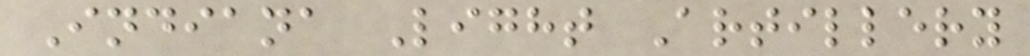Indiana Light Artillery
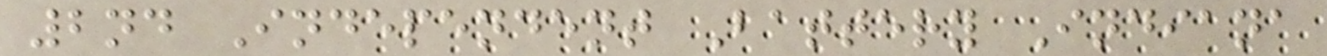2nd Independent Battery Indiana
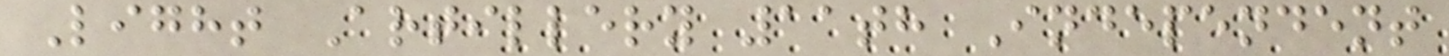Light Artillery 11th Independent
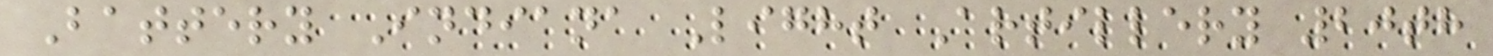Battery Indiana Light Artillery 20th
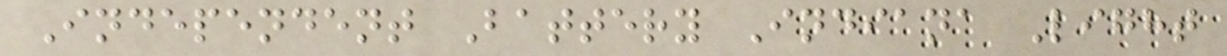Independent Battery Indiana Light
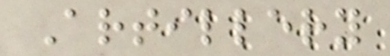Artillery
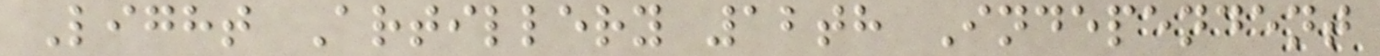Light Artillery 12th Independent
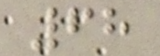68
